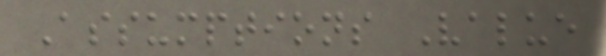Assumptions Value
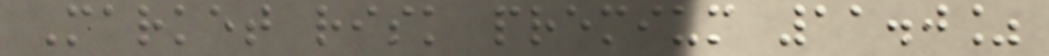Market risk premium 11.0%
